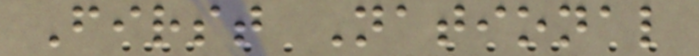First National
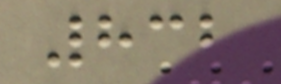832
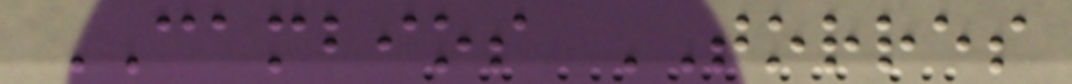CAMBIOS TORRES
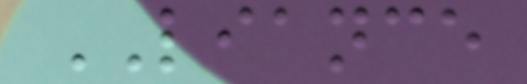LIANCE
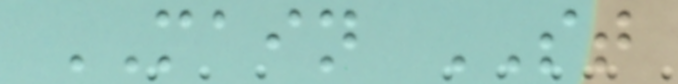MAIN ST
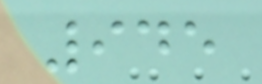945
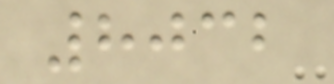8032
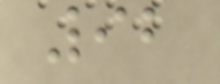92
